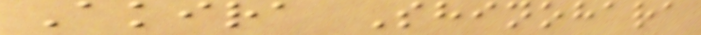Akira Shinohara
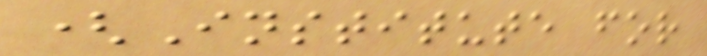(Institute for
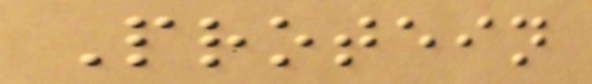Protein
